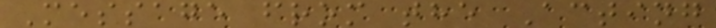Message from the Acting
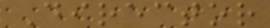Director
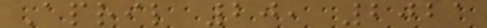April 20, 2021
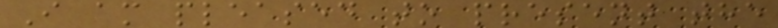I am pleased to present the
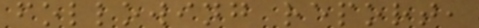following report,
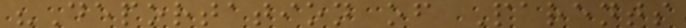"Deportation of Parents
